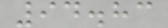94.83
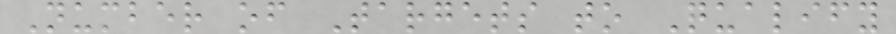Number of Targets to Qualify
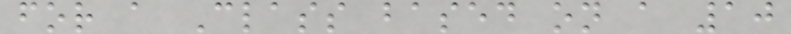for a Class based on a 10
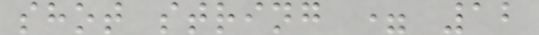shot string = 12
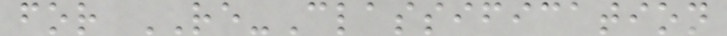for RE-Classification
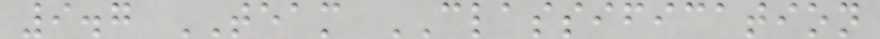9.7 TEAM CLASSIFICATION
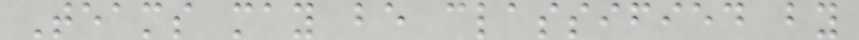Teams may be classified by
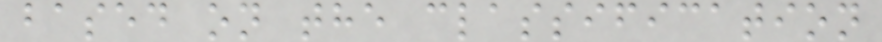based on the classification
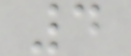4
